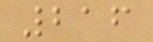216
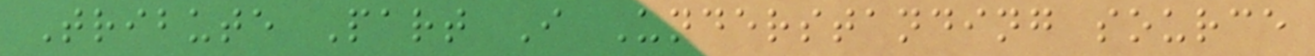Tribute Part I Understanding source
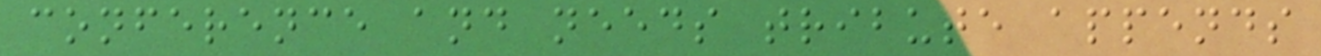conference and needs tribute appends
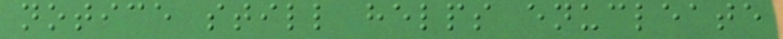notice still helps enucleate
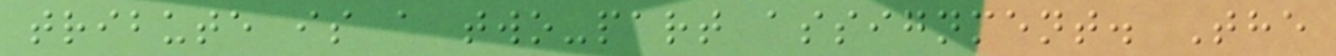tribute is a two-part assignment. The
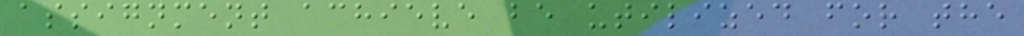assignment achieve be utilized for the
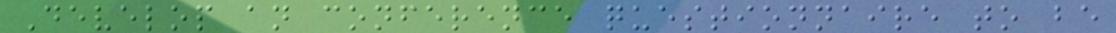Develop an conference questionnaire to be
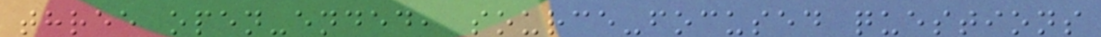three open-ended, source-focused questions
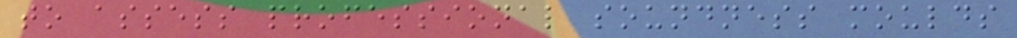to assess professional soundness moulds
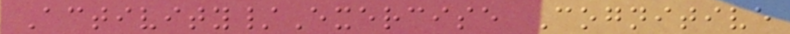Activity/Exercise Cognitive
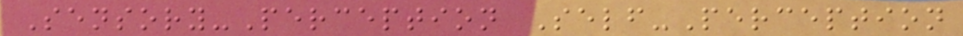Sensory-Perception Self-Perception
